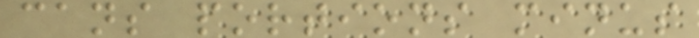cans portions minus
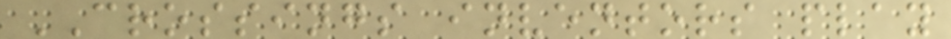CROSSINGS inventors play
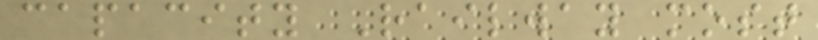capacity Railway most
